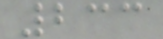233
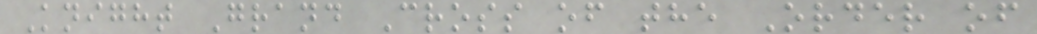Knight Grand Cross of the Order of
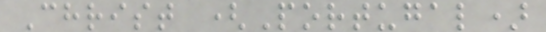Christ (Portugal)
